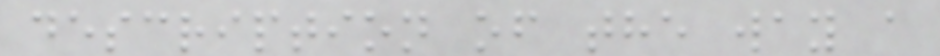description of the way a
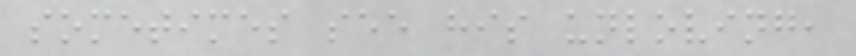sometimes see his unloving,
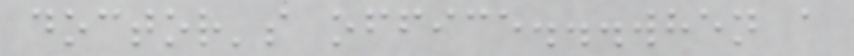doctor's office...when a
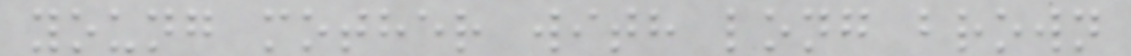young mother with long brown
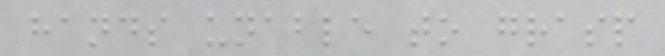hands unable to grasp
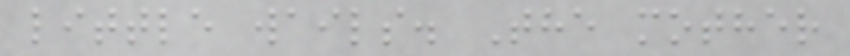little wails. The mother
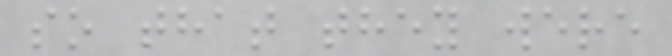so that they were
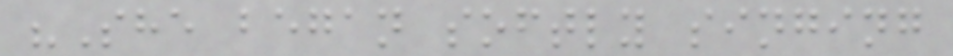"She began softly singing
